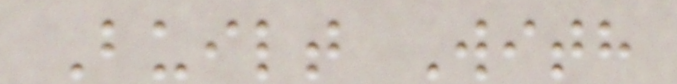Built With
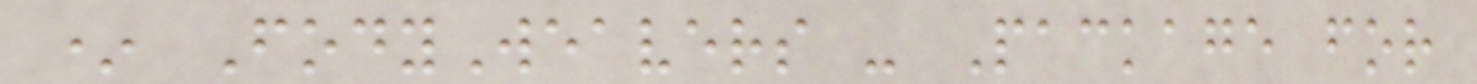* FodyWeavers - Package for
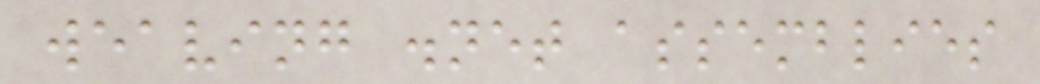weaving .net assemblies
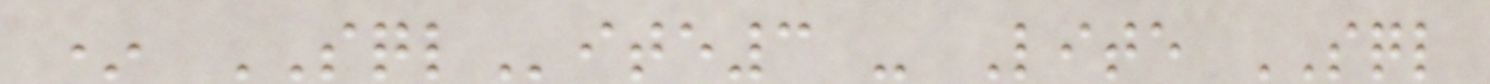* SQLite3 - Lite SQL
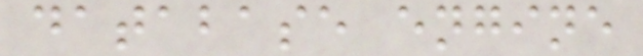database engine
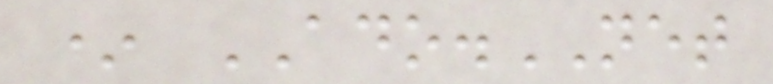* ADO.NET
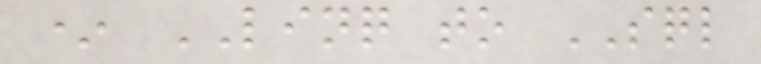* LINQ to SQL
